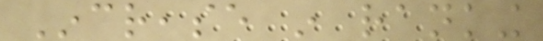Increase in ranking
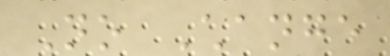No Change
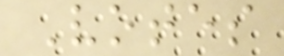Votes
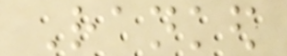Ranked
